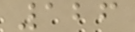126
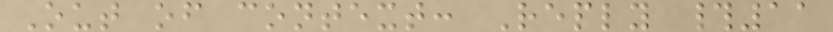Out of context: Reply #11
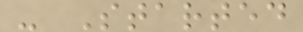- Started
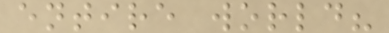entire world?
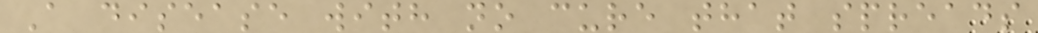A disease with no cure that spreads
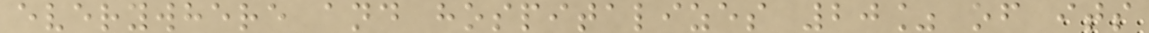everywhere and hospitalizes 20% of its
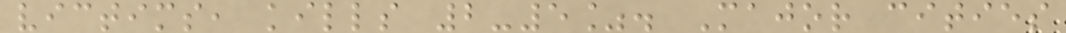victims, kills 2-5%. Major cities
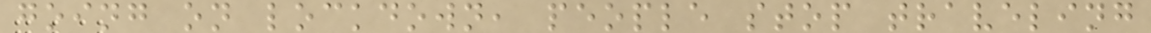going on lockdown, people stop traveling
